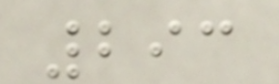293
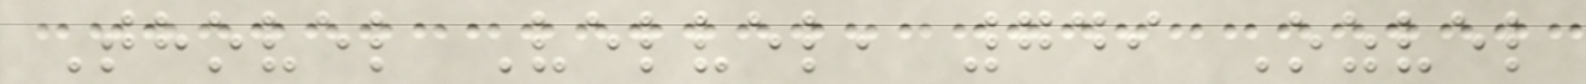Thovel Velvel, 749 Ozvel
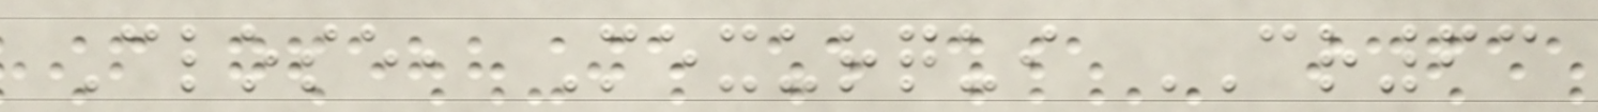Close, Mexurqui CR63
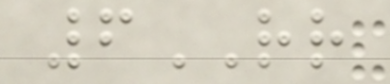6RR
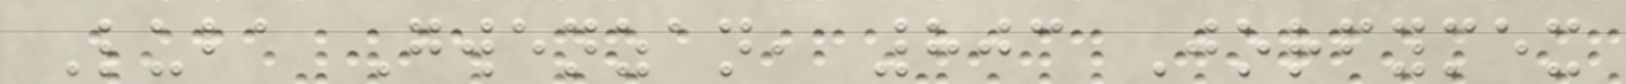Luba Gwenzan, 803 Jorfymex
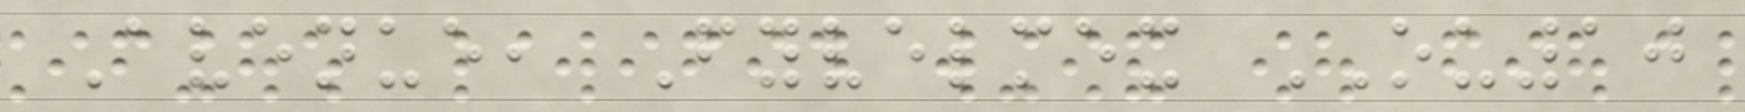Avenue, Fyvelmex OU10
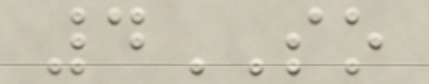4SO
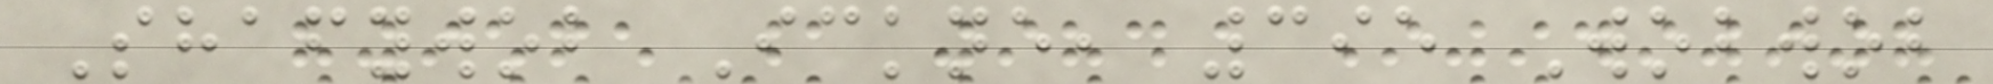Shafywob Ickne, 395 Wobwob
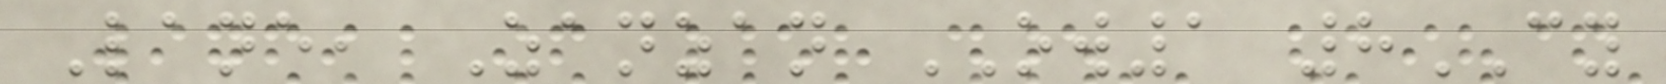Lane, Zanzan OW1 8CY
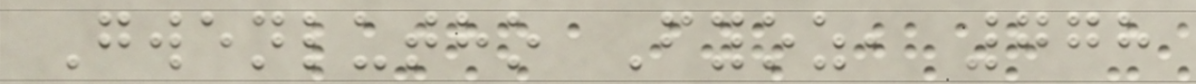Gwenlutho Fyoz, 778
